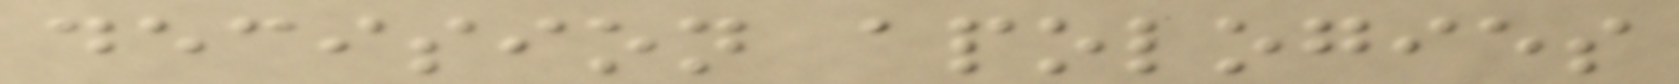decision apologies
